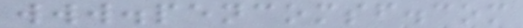www.pencomsf.com
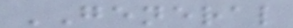GENERAL
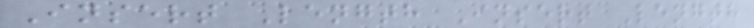Insert Length Insert Length
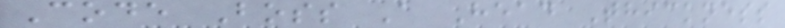Code Boss A Head Thickness
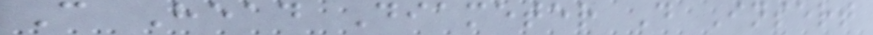C Head Diameter D Insert
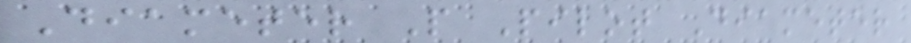Diameter P Pilot Diameter
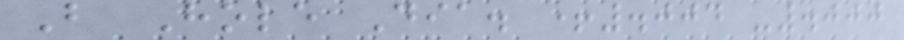B Hole Dia. +.004 -.000
